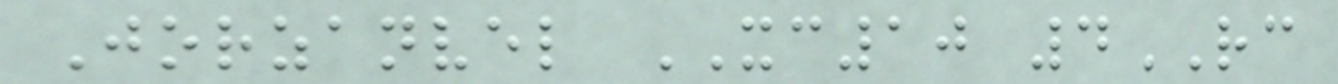Jorzanvel XC10 4RC
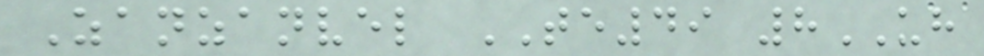Zanzanvel TE49 8UH
